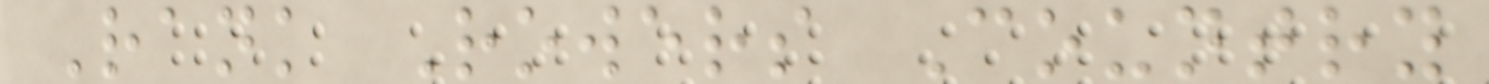Rank Rowers Country
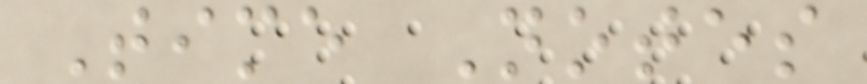Time Notes
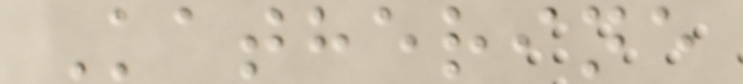Katherine
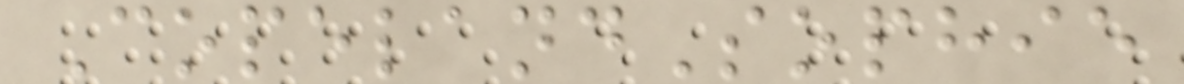CopelandSophie
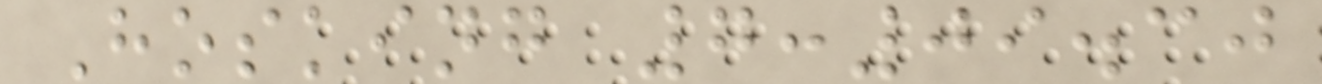Hosking 7:09.30
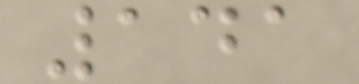141
